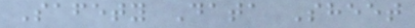Safety Data Sheet
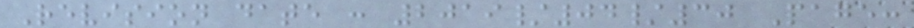Revision date : 2019/04/30 Page:
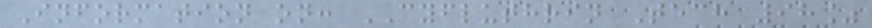Information on: CYFLUTHRIN Tech 98%
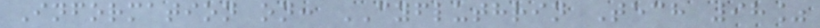Information on: CYFLUTHRIN Tech 98%
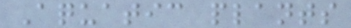Aquatic plants
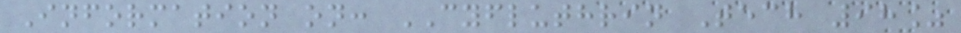Information on: CYFLUTHRIN Tech 98%
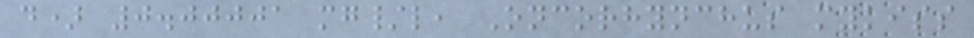d) 0.00001 mg/l, Oncorhynchus mykiss
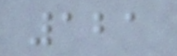121
